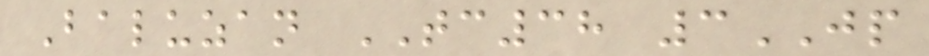Baluzan TC38 3JP
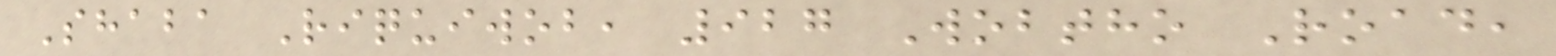Shaba Riquiwob, 927 Wobtho Road,
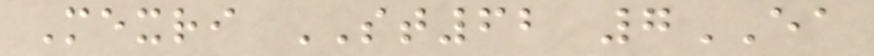Mexri ST62 7EA
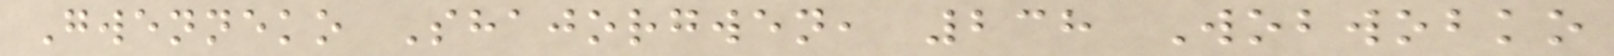Gwenneko Shajorgwen, 238 Wobwobko
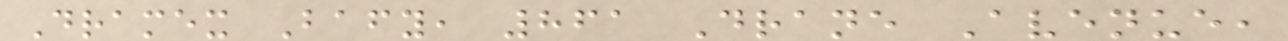Dramex Bafy, 861 Drane Avenue,
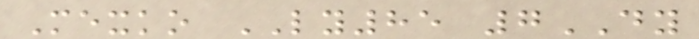Mexko LY85 7DY
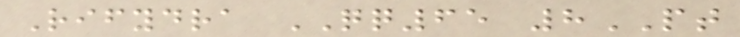Rifydra QQ65 8PT
